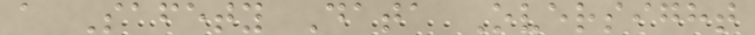a Safety Data Oversight
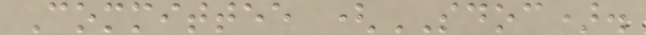Committee (SDOC).
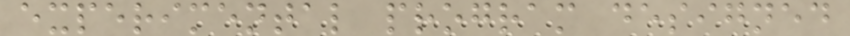experimental program designed
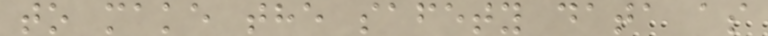to make the safety data as
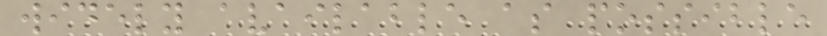widely available as possible
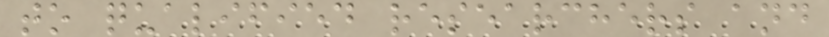to qualified researchers and
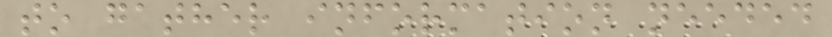to gather information needed
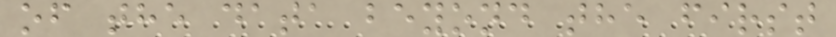of the data beyond the first
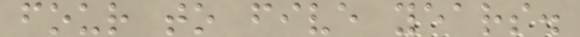four to five years.
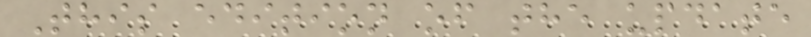This edition of the update
